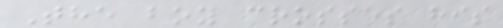The boy crosses his
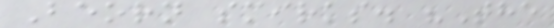Beorn smirks. "The
